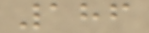186
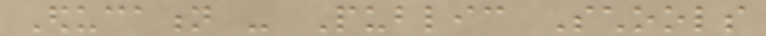Education - Public Schools
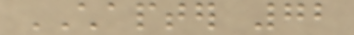CHAPTER 72
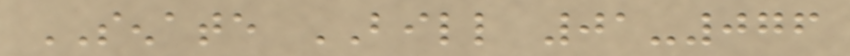SENATE BILL 01-076
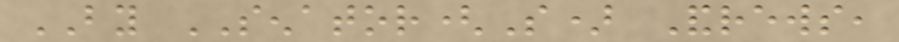BY SENATOR(S) Andrews,
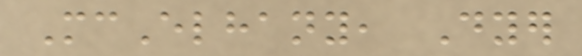McElhany, Dyer
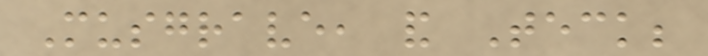Musgrave, and Teck;
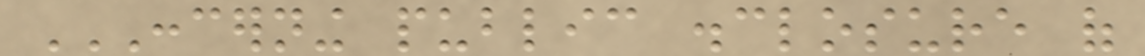CONCERNING PUBLIC DISCLOSURE OF
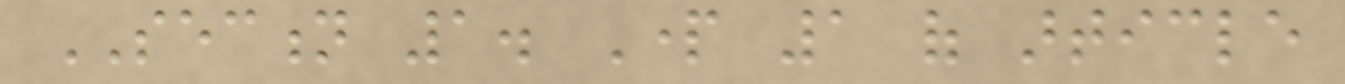SECTION 1. Part 1 of article
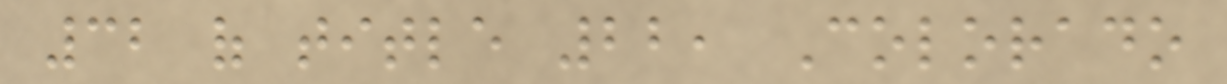32 of title 22, Colorado
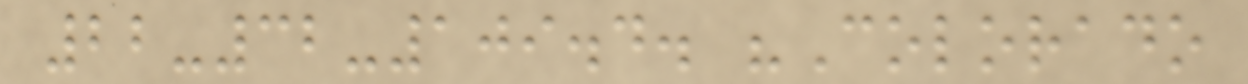22-32-109.4. "Colorado
